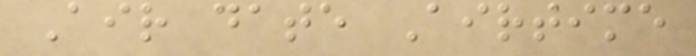Air date Airtime
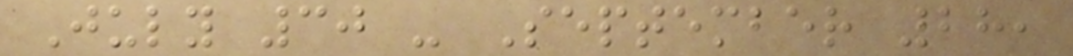July 30 - September 28,
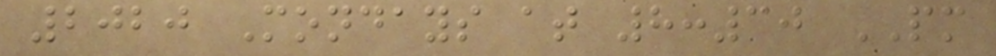2020 Mondays at 8:30 PM
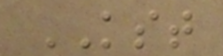KST
